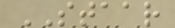STAAR
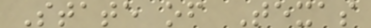State of Texas
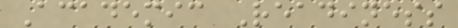Academic Readiness
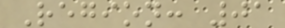Region: 01
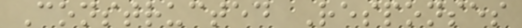Constructed Responses
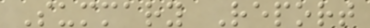Summary Report
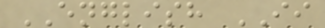ENGLISH II
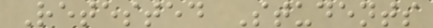Retested Students
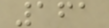161
